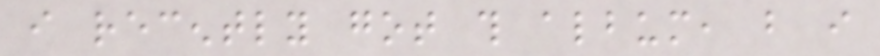i recently got this album, but i
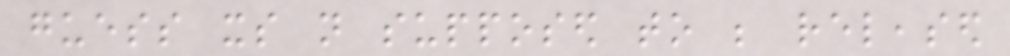guess its not supposed to be released
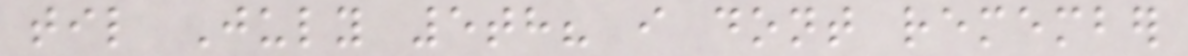til July 5th? i dont remember
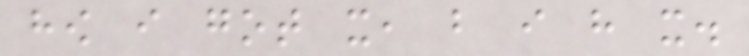how i got it, but i have it.
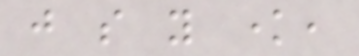just so you know,
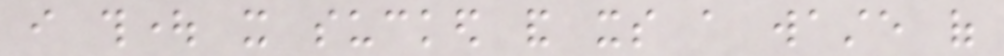i thought it sucked and its a waste of
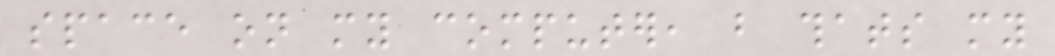space on my computer, but thats my
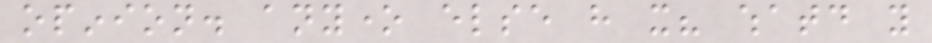opinion. anyone else have it? whatd you
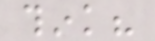think?
